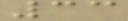33
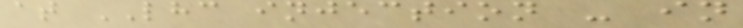at LHC injection - in
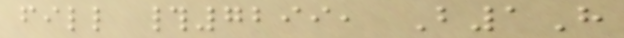fill #7299, B1H
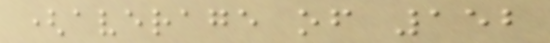(average of 152
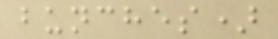bunches)
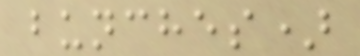bunches)
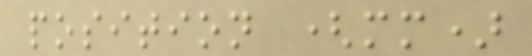position (mm)
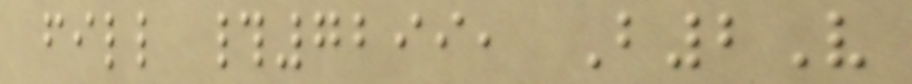fill #7299, B2V
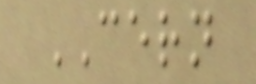CERN
